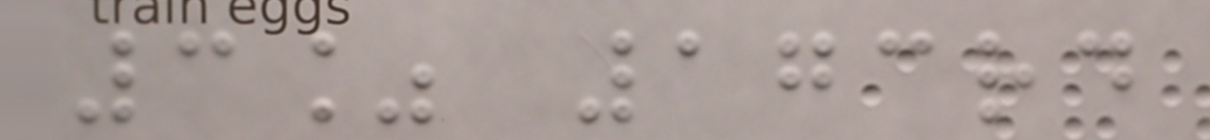3% 173rd
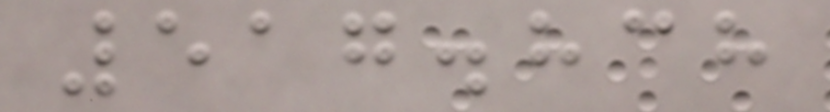517.838
